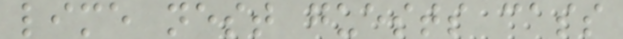lime nest guests cass
